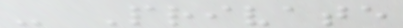- Private
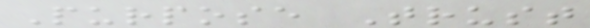Purpose Trust
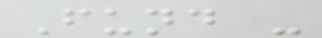Fund -
